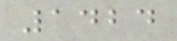1424
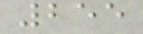255
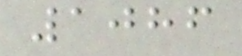1086
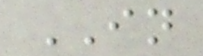IN
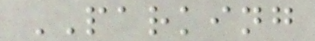PARKING
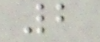2
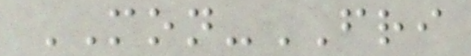MON-FRI
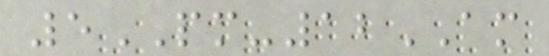5PM-12AM
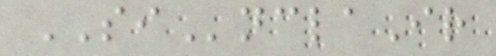SInclaIr
